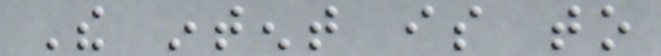The intent is to
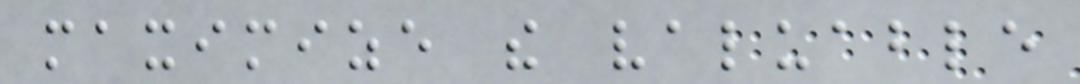maximize the valuable
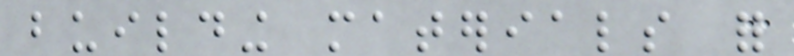building materials for
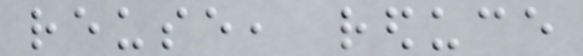reuse, reduce
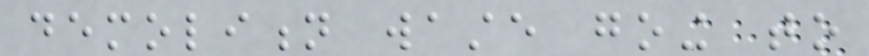demolition waste going to
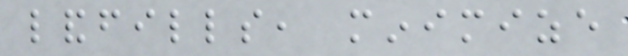landfills, minimize
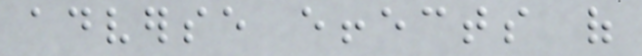adverse effects of
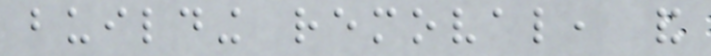building removal, and
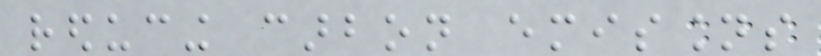reducing carbon emissions
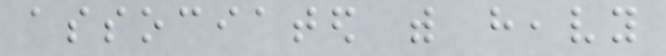associated with heavy
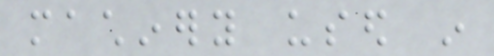machinery used in
